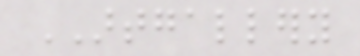ARTGALLERY
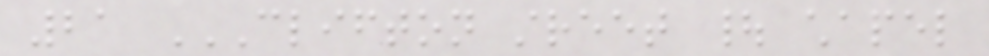21 CLIFTON STREET | CHAPEL
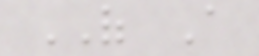OF A
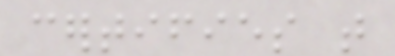certifies that
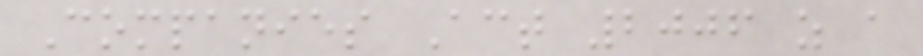Companies Act 2006 as a
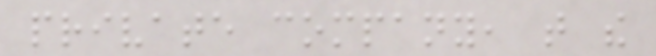private company, that the
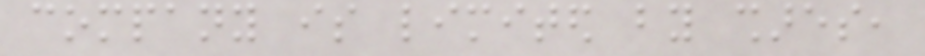company is limited by shares,
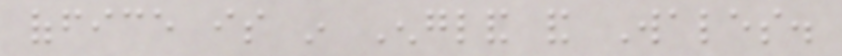office is in England and Wales.
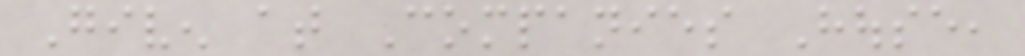Given at Companies House,
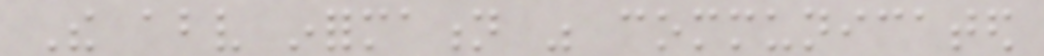The above information was communicated
